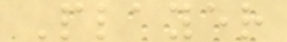Player
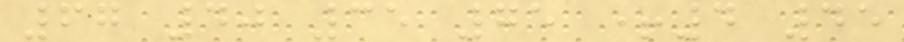67 40 35 75 +4 45
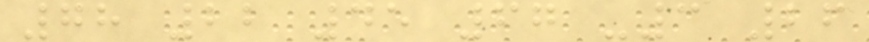78 22 45 67 -3 26
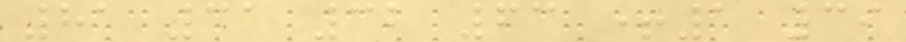81 31 32 63 +1 39
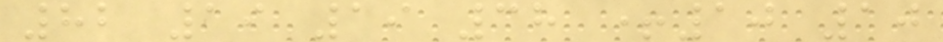82 19 19 38 +10 10
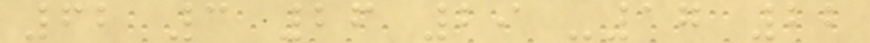62 3 26 29 -17 22
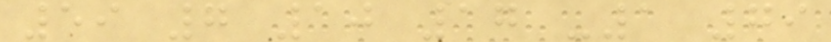59 7 10 17 -1 79
